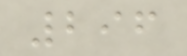296
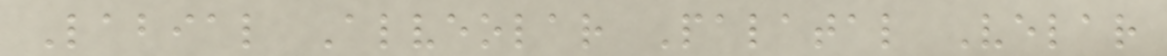Labial Alveolar Palatal Velar
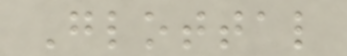Glottal
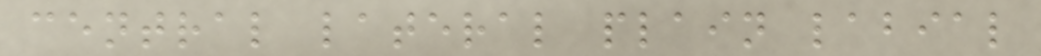central lateral plain labial
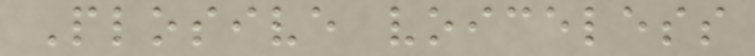Plosive voiceless
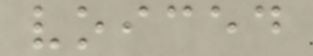voiced
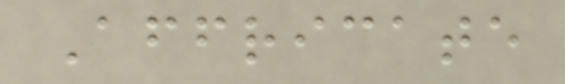Affricate
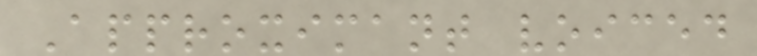Approximant voiced
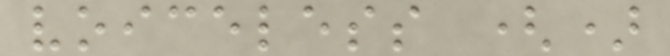voiceless ()
